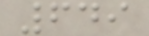649
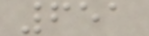651
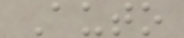Auto
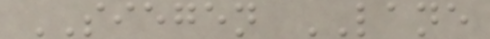SIEGEN LANE
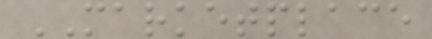MARKETPLACE
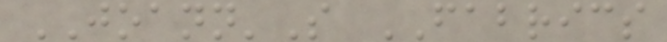JOANN'S FABRICS
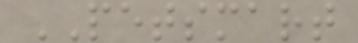PETSMART
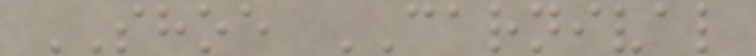SHOE CARNIVAL
